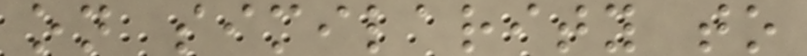on similarity to
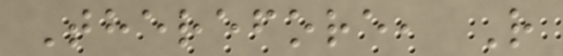Therefore, R
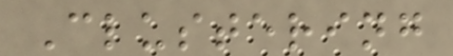Clustering
